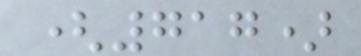(717)
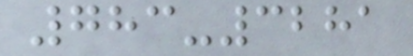783-3281
